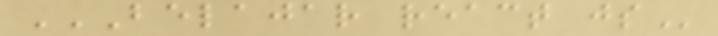BELAJAR REACT JS
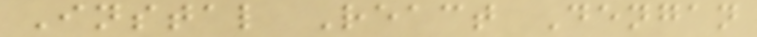Instal React Dengan
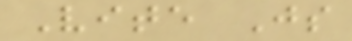Vite Js
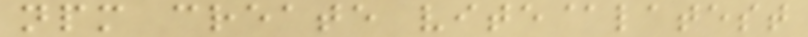npm create vite@latest
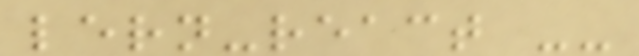lern-react --
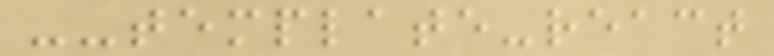--template-react
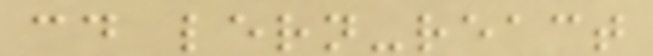cd lern-react
